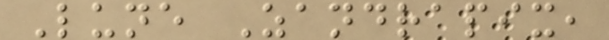Lune Zandrapix,
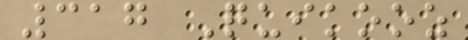317 Quikooz
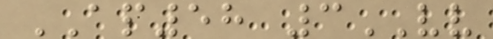AP58 3VV
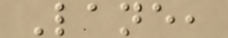Lane,
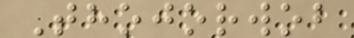Thojorwob
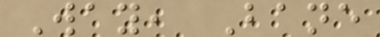Way, Bane
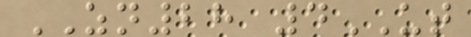ZN28 4UT
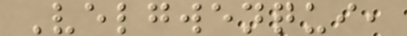Velgwenqui,
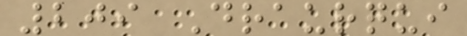209 Draurqui
